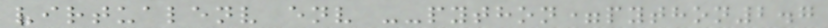virtualenv env --python=python2.7
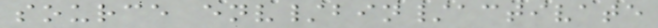source env/bin/activate
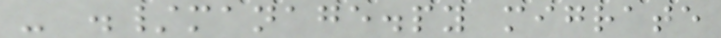- ./manage.py migrate
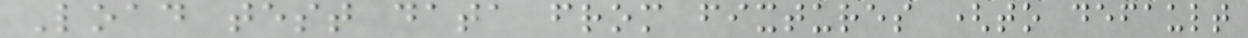Load test data from fixtures (to default
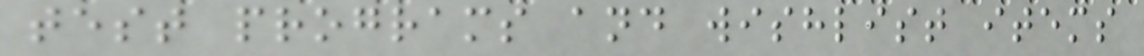test programs and wishlist items
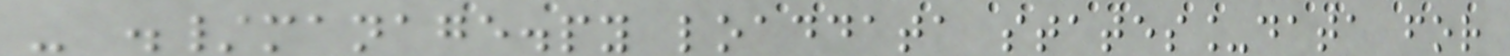- ./manage.py loaddata states_data for
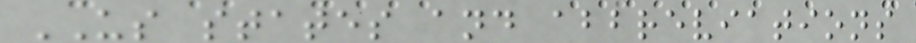US states and abbreviations
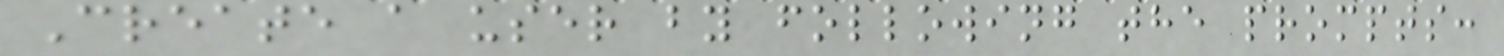Create a user by following the prompts:
